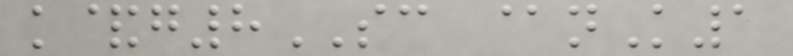k&g8SC @nK1
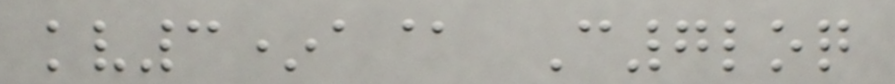kv3*a@ C7loq
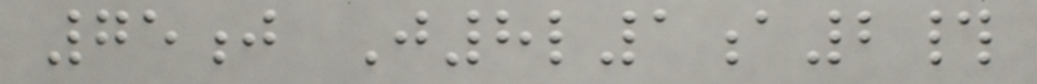75j J8l1a2#
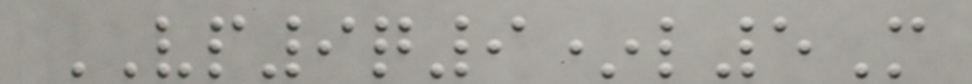VP9q9*l5M
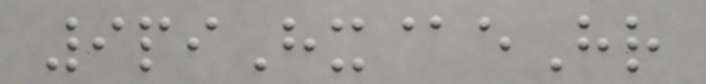9piHx@eHr
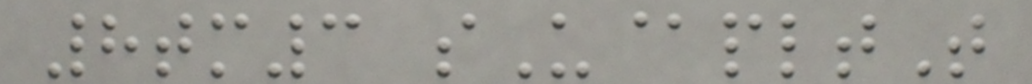8tm3 sU@pltT
